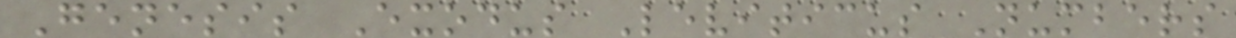Genesis Exodus Leviticus Numbers
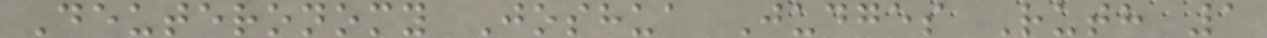Deuteronomy Joshua Judges Ruth 1
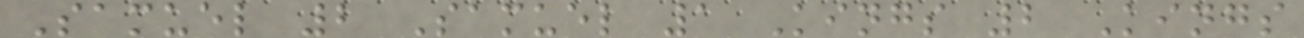Samuel 2 Samuel 1 Kings 2 Kings
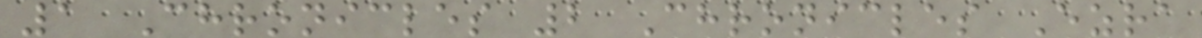1 Chronicles 2 Chronicles Ezra
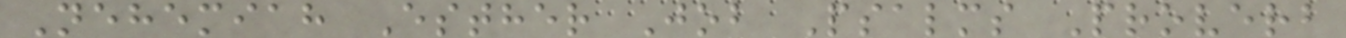Nehemiah Esther Job Psalms Proverb
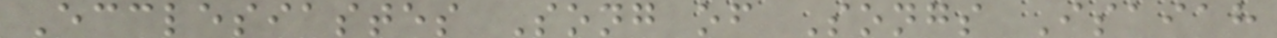Ecclesiastes Song of Songs Isaiah
